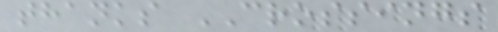thanks CROSSINGS
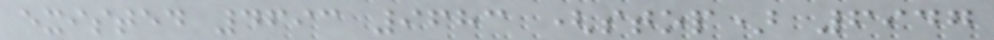existed 4693 9683 (stop) 6947
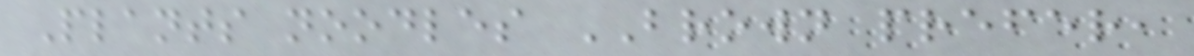Plants noodles BROWN prefer,
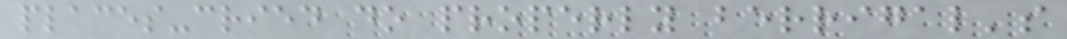places-cried do properly berrigal's
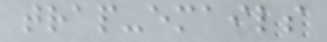trap-emails
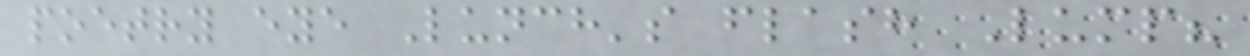poetry eye Lunch's flash Lump?
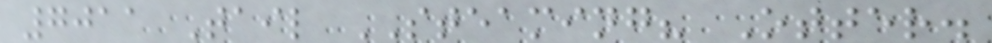7011 Tail STEAMING? Otter.
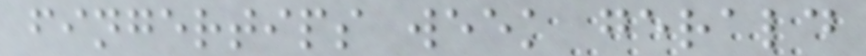fingertips week gerald
